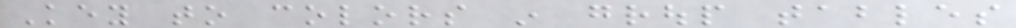Key to colors in group tables
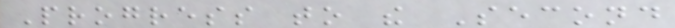Progress to the Second
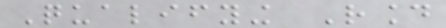Qualifying Round
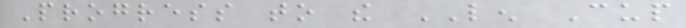Progress to the LEN Cup
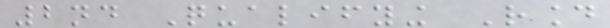2nd Qualifying Round
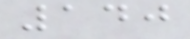140
